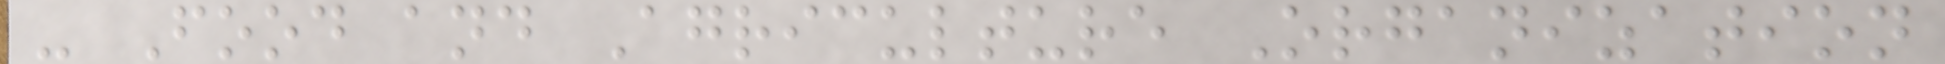- Food and Agriculture Organization
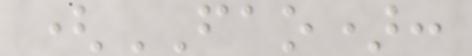(FAO):
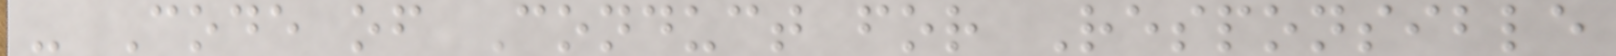- Code of Conduct for Responsible
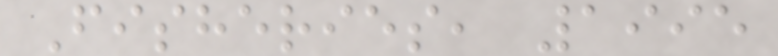Fisheries, 1995
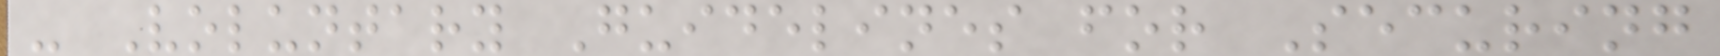- Voluntary Guidelines for Securing
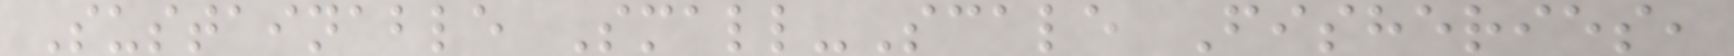Sustainable Small-Scale Fisheries,
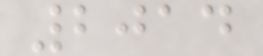2014
